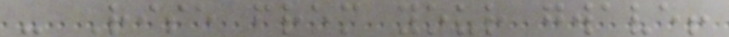- Rise from your gwave!
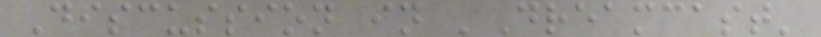Discussion in 'Dreamcast'
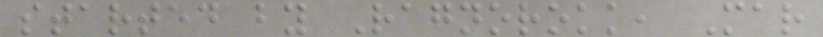started by Ragnorokk, Mar
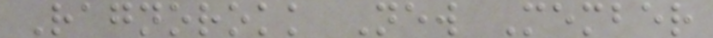Ragnorokk New Member
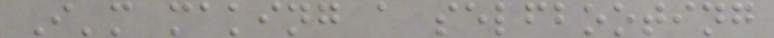I'm making a selfbooting
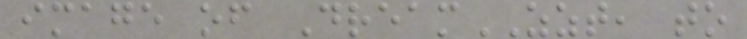image of DreamZZT, to
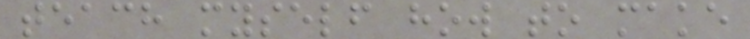teach myself how to make
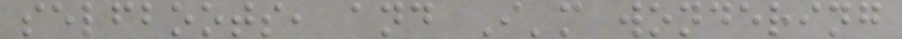selfboots, and I'm wondering
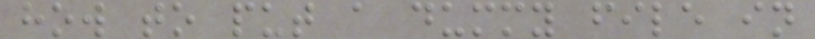how to put a dummy file in
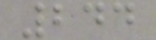244
